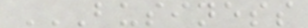BUSINESS
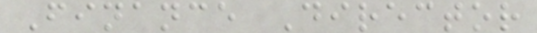Finance Director
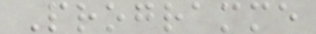Programme
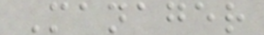Manager
